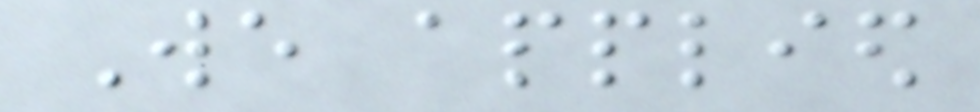We applied
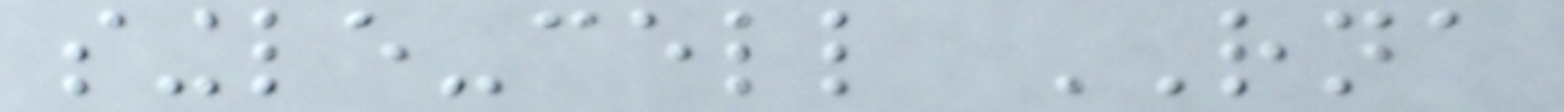single-cell RNA
